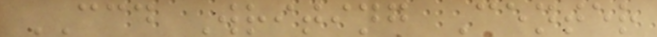CCD Writing Center
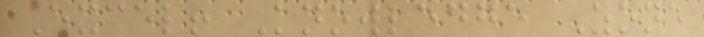Excel! Knowledge Zone
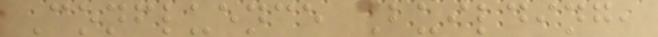Confluence Building,
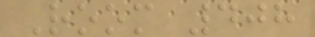Room 408
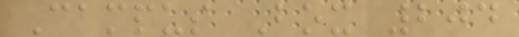Campus Box 204
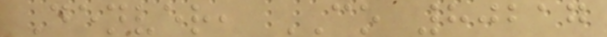Denver, CO 80217
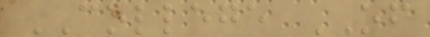COLLEGE OF
